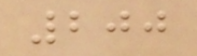200
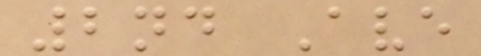2nd Ave
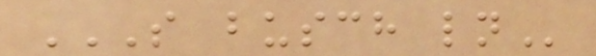S BUSCH LN
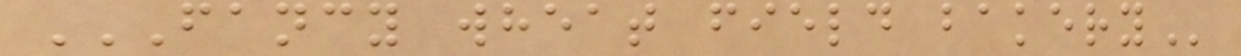FANCY WHEAT FIELD BAKERY
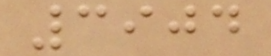3904
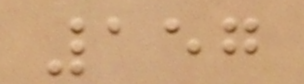157
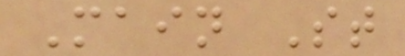Main St
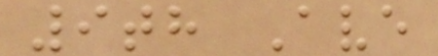9th Ave
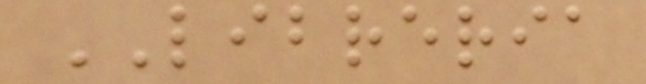LIBRERIA
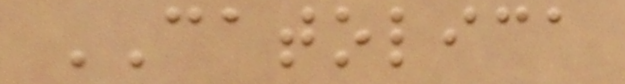CATOLICA
